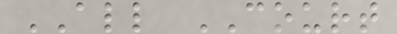ALL COURT
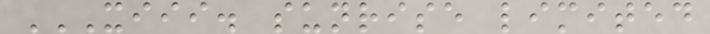XIII. SUNRISE LIMITED
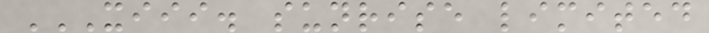XIII. SUNRISE LIMITED
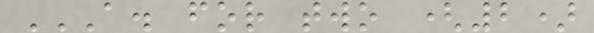A. FOR TWO (2)
